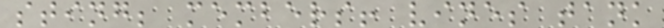sting; members! vines tank
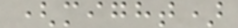(might)
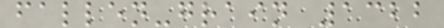fallen-grain 1322
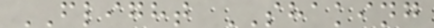FLIGHT SHAKING
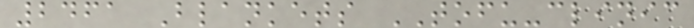2461 Blankets TOFU-clinic
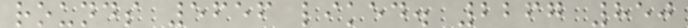rounds 5656 liked. 2267 850
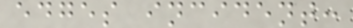edges incident:
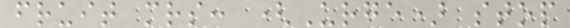fruit mrs: (Urge) stop
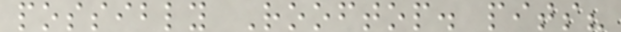possibly Rooftop. pits?
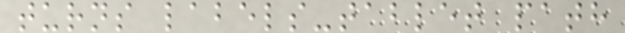turns labels-tablet path
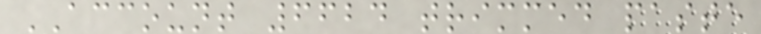ACCOUNT 6624 trimmed paste
